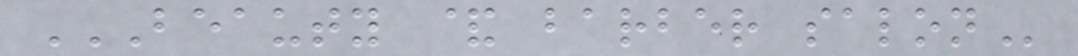BEAUTY & BARBER SALON
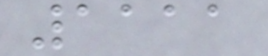1111
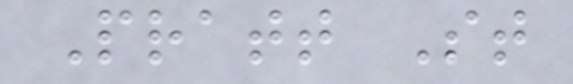Pratt St
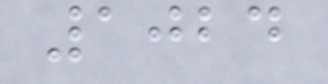1024
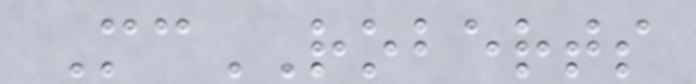McROBERTS
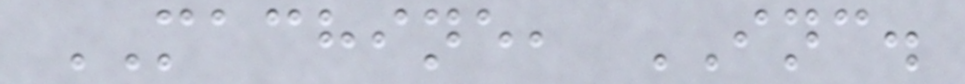MACHINE, INC.
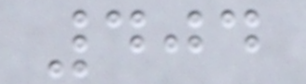404
